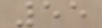55
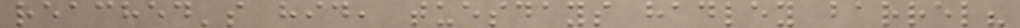reached's hid, tuesdays hadley barrel?
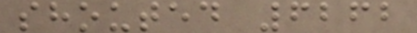shouted 6262
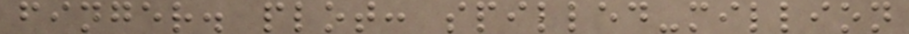finger. plot: spilled-million
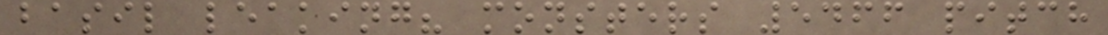basil leaking? monsters 5466 pitch
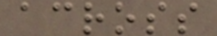across
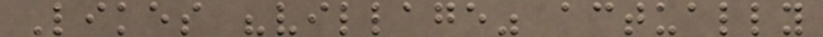Likes "village" actually
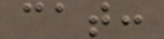cat:
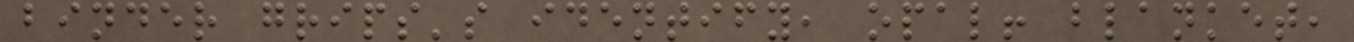binder grips's identify, opal! blanket,
